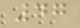47
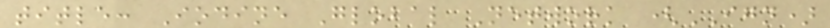title: Iodine Global Network (IGN)
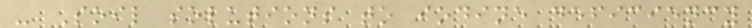- Soil solutions to iodine deficiency
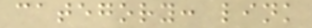category: link
